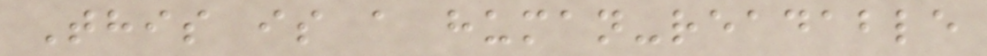This is a human-readable
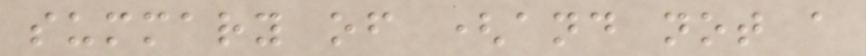summary of (and not a
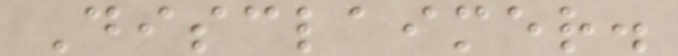Disclaimer.
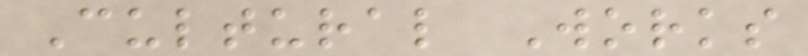Cultural Works
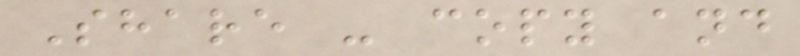Share - copy and
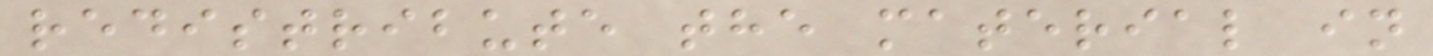redistribute the material in
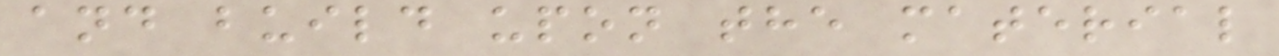and build upon the material
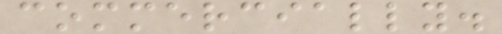commercially.
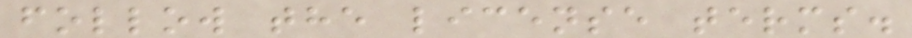follow the license terms.
